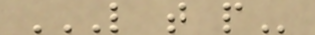L T P
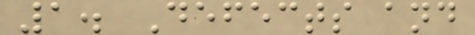1. Defects and
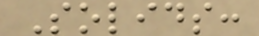Solids:
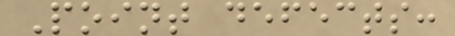Point defects:
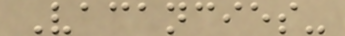Vacancies-
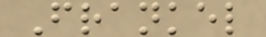Frankel
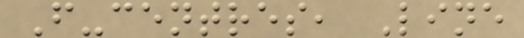F-centres, Line
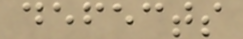defects
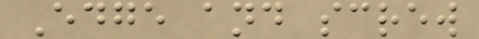Edge and screw
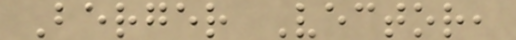Berger Vector,
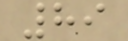89
